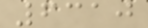6310
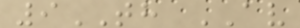9TH AV
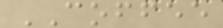COFFEE
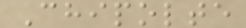Chipolte
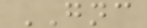GNC
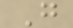G
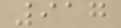917
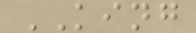KING
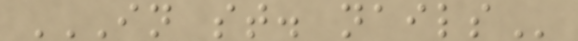IN ST. NAILS
